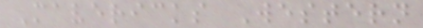Mavericks Western
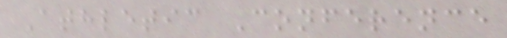Athletic Conference
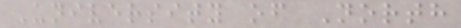University of North
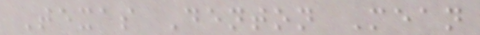Texas Denton Mean
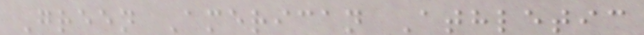Green American Athletic
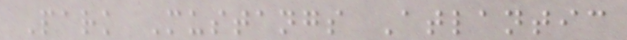Park Mustangs Atlantic
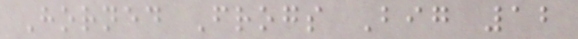Horned Frogs Big 12
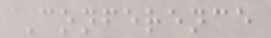Conference
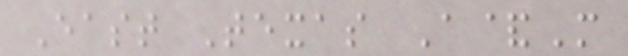East Texas A&M
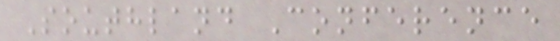Southland Conference
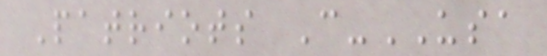Patriots C-USA
